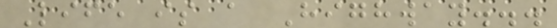Life is a Highway...
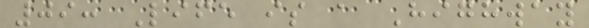09: Life is a Highway
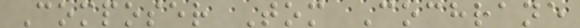Composer Tom Cochrane
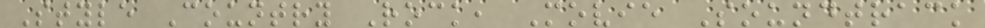Style Country Rock, Movie Soundtrack
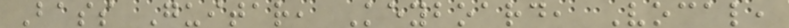Bass Guitar, Keyboard, Vocal,
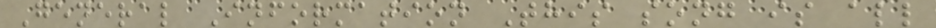General Information This song is all
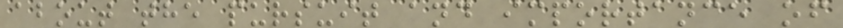about the pursuit and importance of
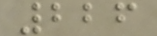226
